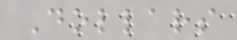Dollars
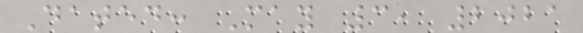Dated: May 3, 2021
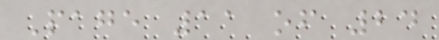Page 11 of 24
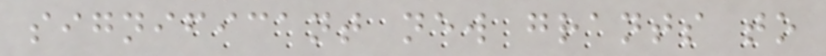significant new grants to
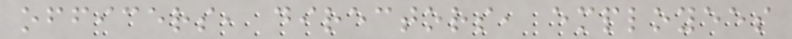officers, directors, employees
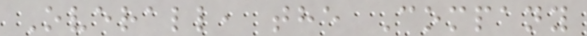Overall, the Company
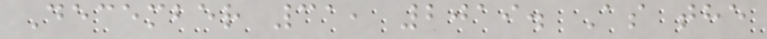December 31, 2019. As the
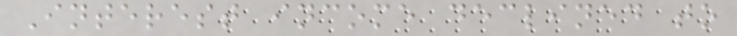Interest income declined to
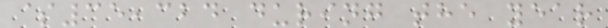$35,324 during the year
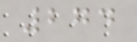274
